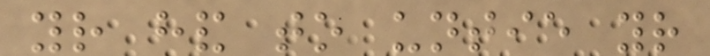your hand to untie your
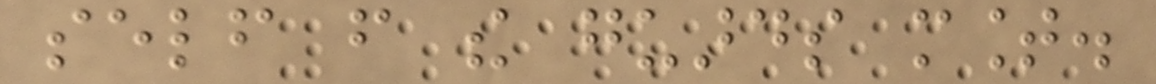self from the guards mount.
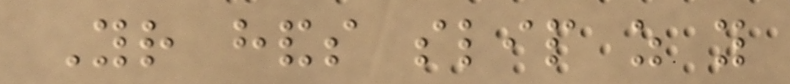Your hands slip as you
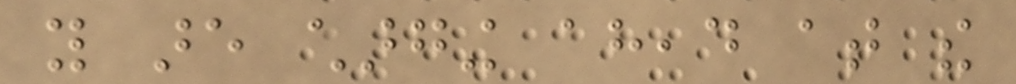you are charging ahead at the
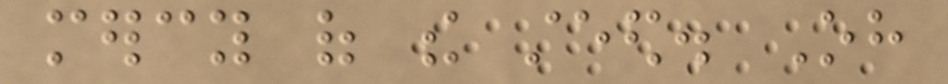mercy of the steed. Oh
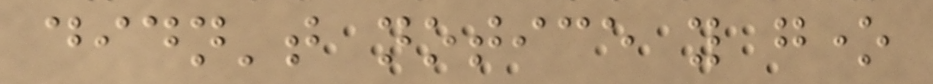didn't notice you gone
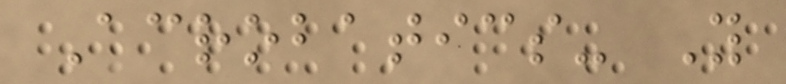Acrobatics- You
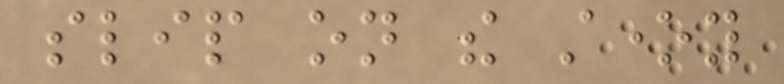slip on the stoney
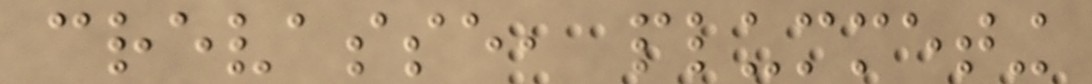crevasse, plummeting
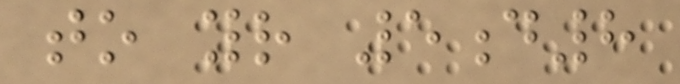to your 5d8
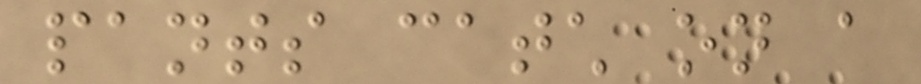pants catch on a
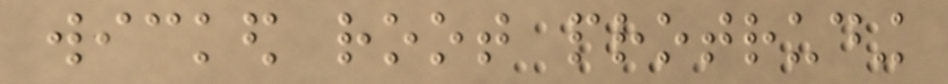wicked root protruding
